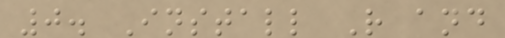0. Install R and
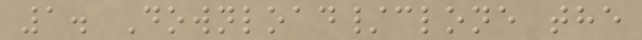1. Download/clone the
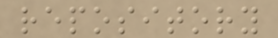repository
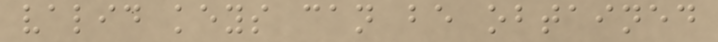valid keys can be obtained
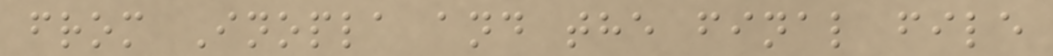from Inopla and the final file
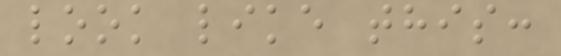look like this:
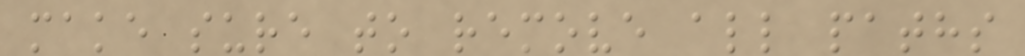make sure to remove all paths
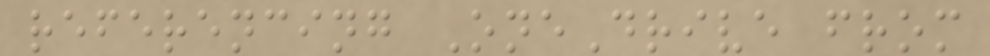referencing OneDrive from
